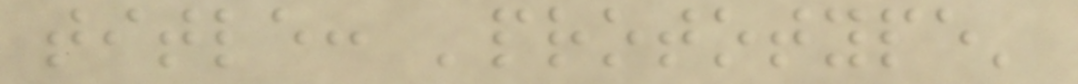title: 'prototype'
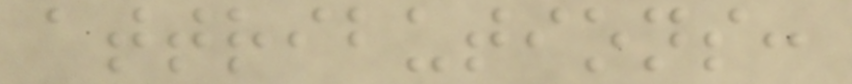attributions:
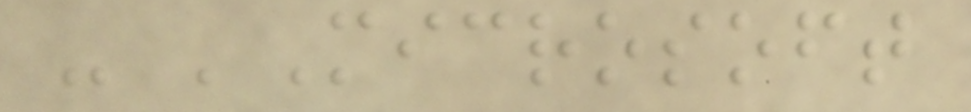- 'Microsoft
